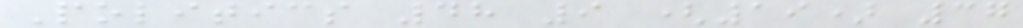Politics 48 9 (19) 37
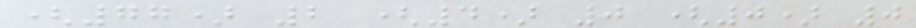(77) 2 (4) 0 (0) 0
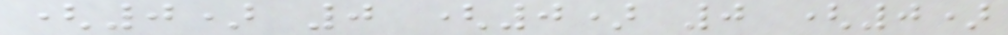(0) 0 (0) 0 (0)
